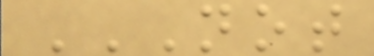NOT
